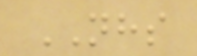NHS
